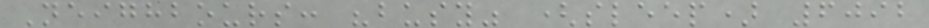Neighbours: "busy" (sleep) 6092
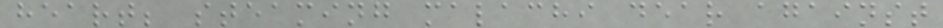heart; steaming malachi dear against
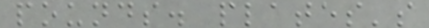pounds. plates's
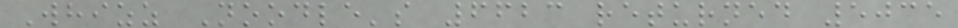Whizz Noodle's 6623 returned 5035
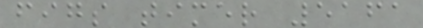figs timer 5161
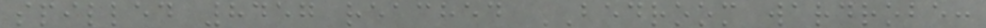spilled 8457 reached BEDROOM wardrobe:
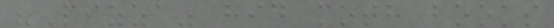"Pizza" hid moth books
